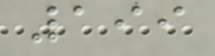199
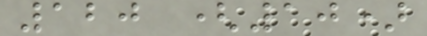120 (10)
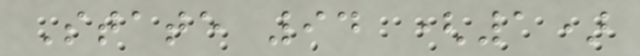State 94 (1)
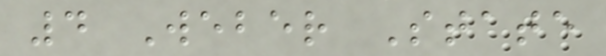4 Weber State
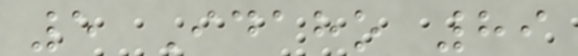5 Idaho 89
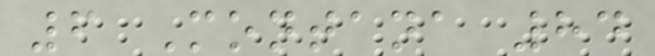6 Montana 84
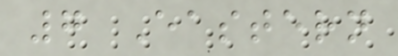7 Eastern
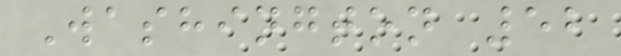Washington 52
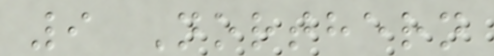9 Northern
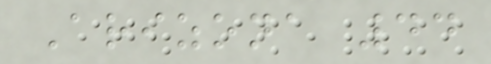Arizona 44
